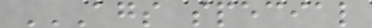AGS SPECIAL
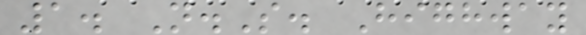1. N.S. Highway
